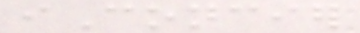iConcier
